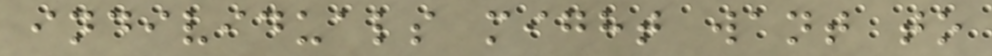individuals might want to
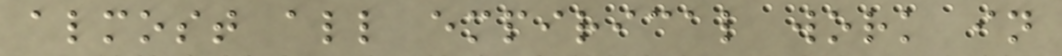almost all empirical work in
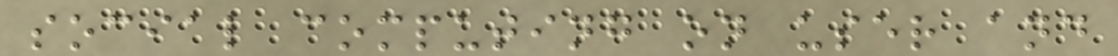social computing on user and
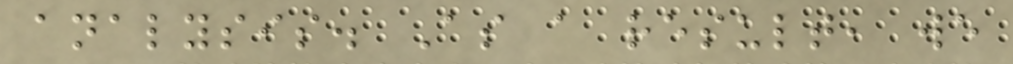analysis. As a result, we
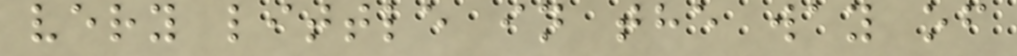very little in the way of
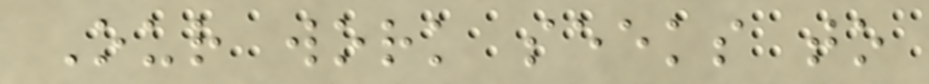Our work seeks to
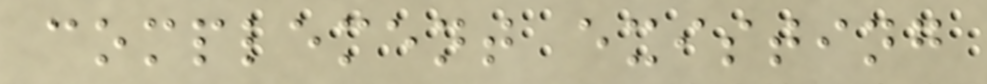complement existing
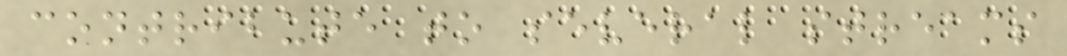contribute to several streams
